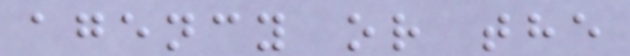agency or the
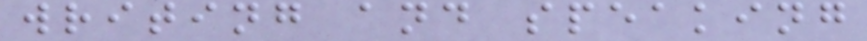writing and speaking
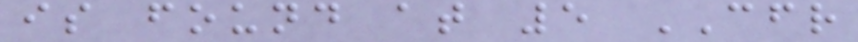is found at 5 CFR
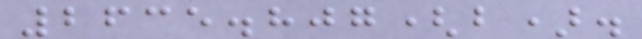2635.807(b).
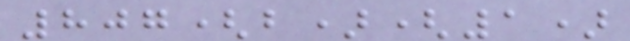807(b)(1)
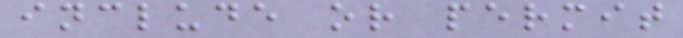include or permit
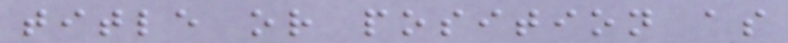title or position as
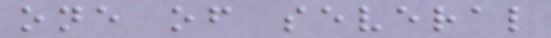one of several
